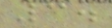3.
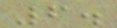6.
